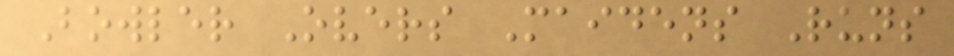Bowler Overs Maidens Runs
